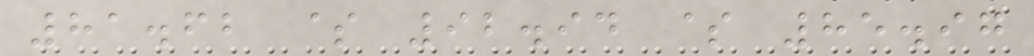81.62 $ 92.94 $ 85.97
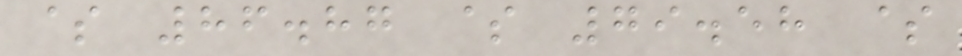$ 86.87 $ 79.58 $
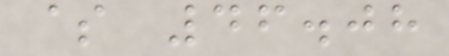$ 46.08
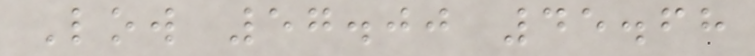Low 57.00 45.68
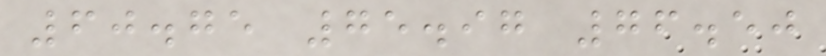60.75 75.97 76.50
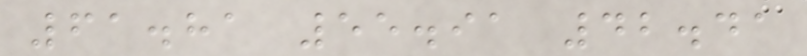61.81 55.91 42.41
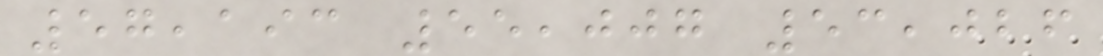57,193 55,007 53,026
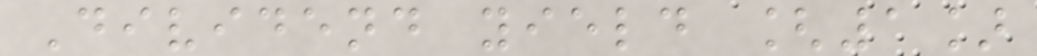Dividend yield [1]
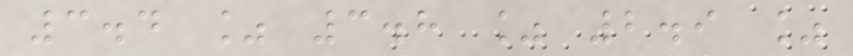3.4 % 3.8 % 2.9 %
